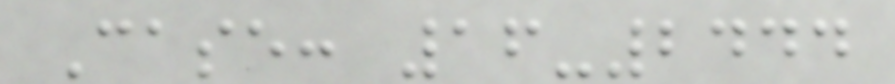Case: 16-2444
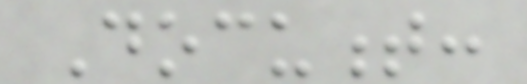Document:
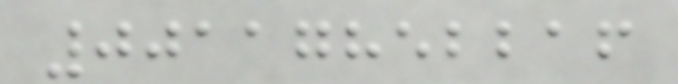00117852216
